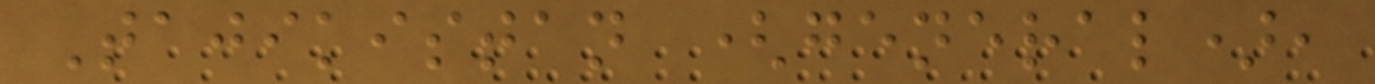Tajikistan (general),
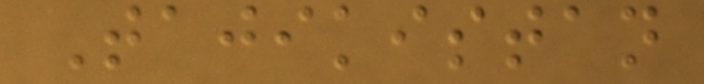Tajikistan
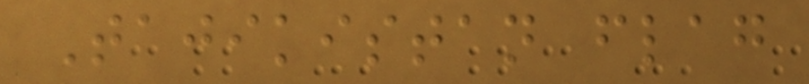Tajikistan flag
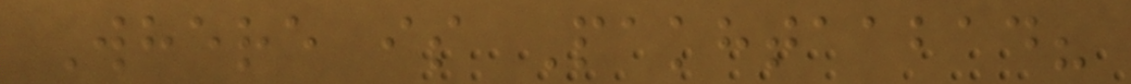Where is Pakhtaabad?
